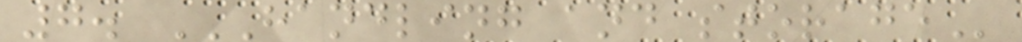7. HANDLING AND STORAGE
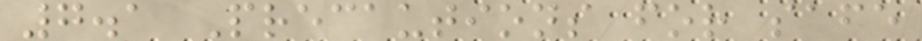7.1 Precautions for safe
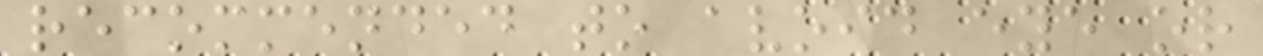recommended to avoid eye or
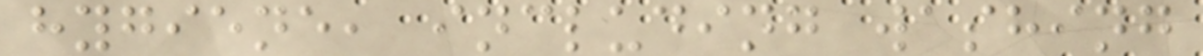hygiene, including washing
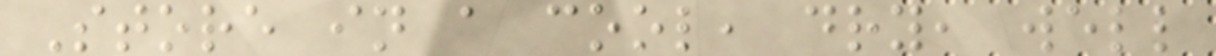Store in a cool, dry, well
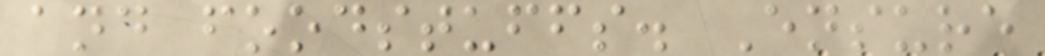and foodstuffs. Ensure
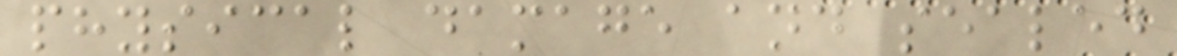physical damage and sealed
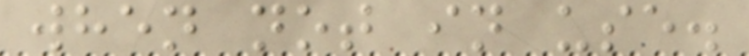when not in use.
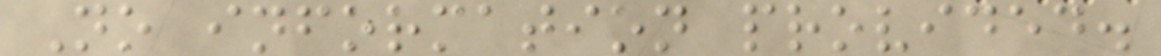No information provided.
